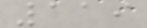119
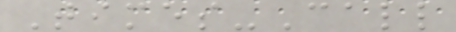Times-Call
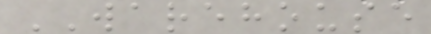WAREHOUSE
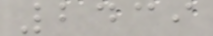2439
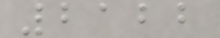2122
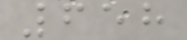658
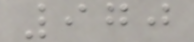970
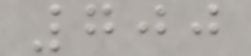700
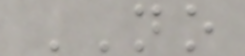NO
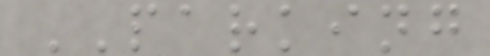PARKING
